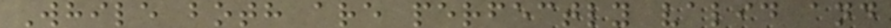While both are perfectly valid and
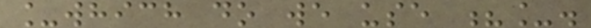_which do we use ?_.
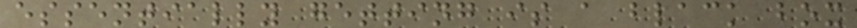essentially getting is a black box
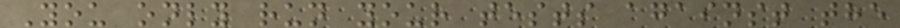You only run your tests against the
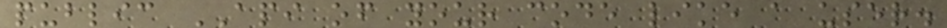public API of your code like a user.
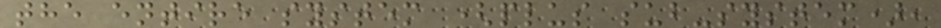the entire system (plus sub-system),
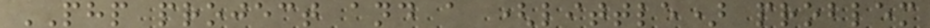PHP project and a (little) problem
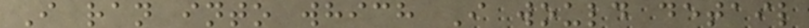I ran into which I would detail
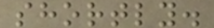shortly.
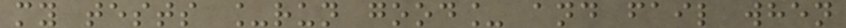my tests _run good_ and fail when
